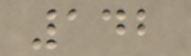142
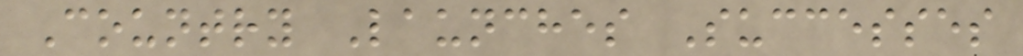Country Launches Successes
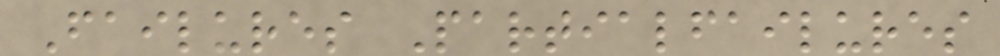Failures Partialfailures
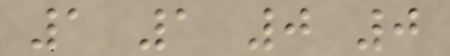1 1 0 0
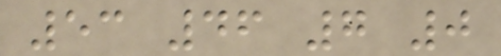53 46 7 0
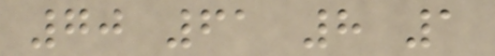70 61 8 1
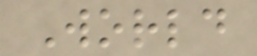World
